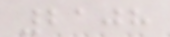2108
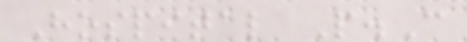Hospital P.C
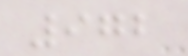972
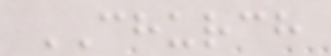CHURCH
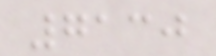7130
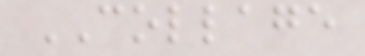COLLAGE
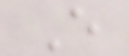E
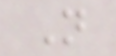N
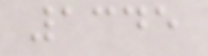1345
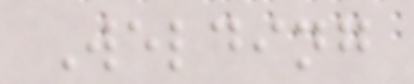Welding
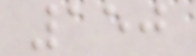150
